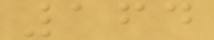164
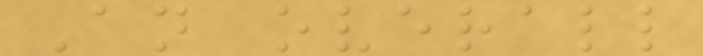An overall
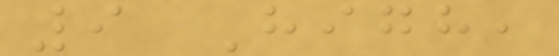9 High,
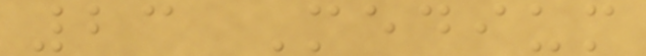23 Medium
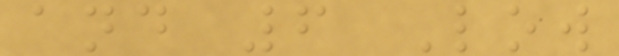and 6 Low
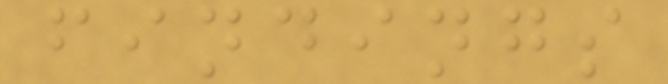findings
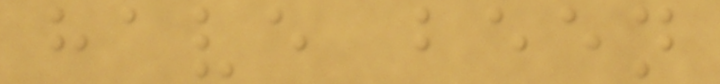have been
